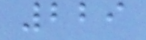229
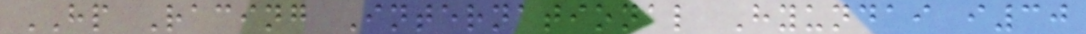HP Racing International Hyundai i30
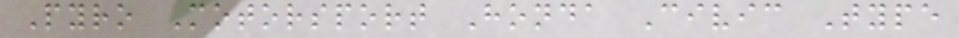Pyro Motorsport Honda Civic Type
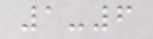1-6
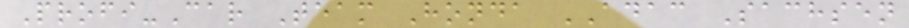Profi-Car Team Honda ADAC Sachsen
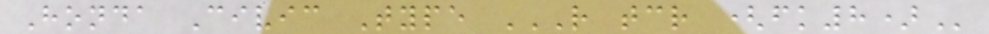Honda Civic Type R TCR (FK8)
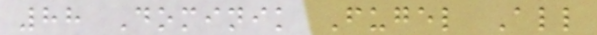88 Dominik Fugel All
